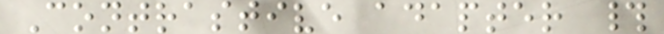Contrastive adapter #
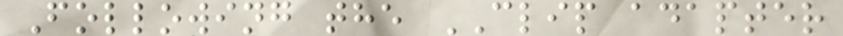Following the CLIP adapter
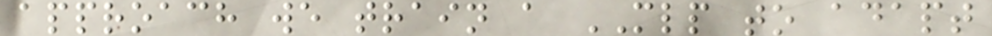approach we train a MLP to adapt
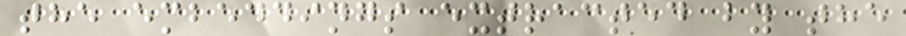the embeddings extracted by the
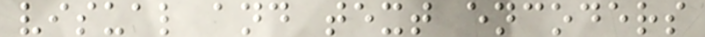visual and text encoders
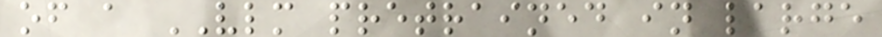of a VLM pretrained in large
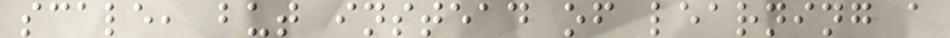scale, but instead of learning a
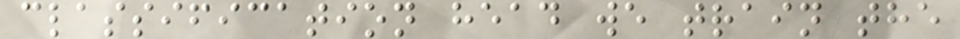classification head we train the
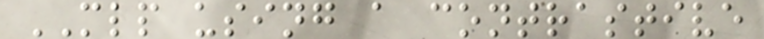MLP using a contrastive
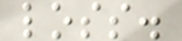loss.
